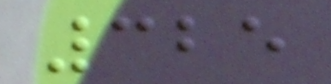325
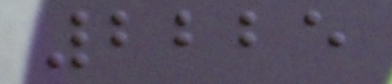2225
